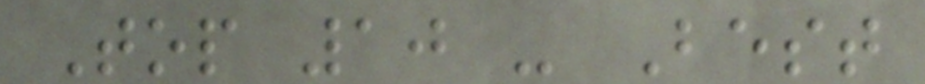Top 10 - Best
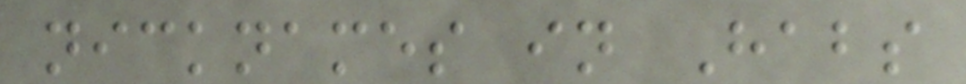nicknames in Habs
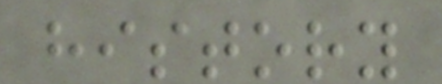history
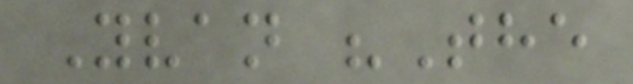Yvan "The
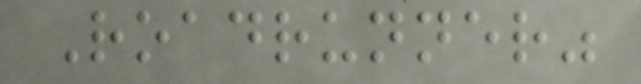Roadrunner"
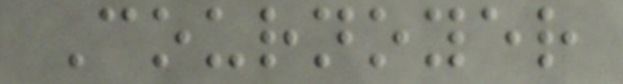Cournoyer
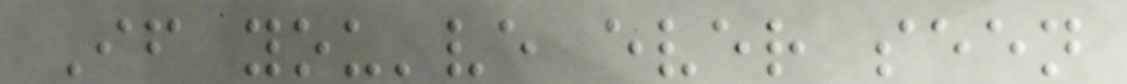If you've ever seen
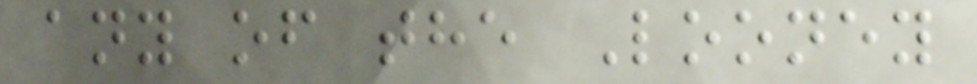any of the Looney
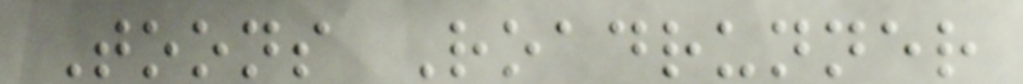Toons Roadrunner
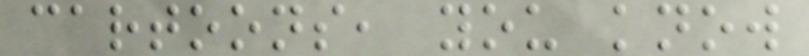cartoons, you know
